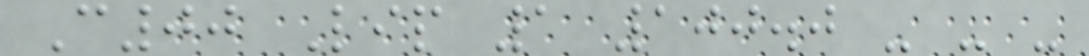C00 Lip 1 100.0 - - -
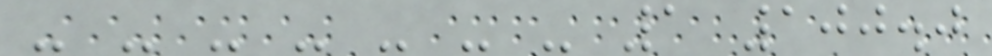- - - - - - - 1 100.0
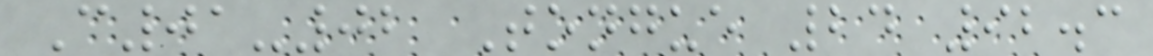C01-02 Tongue 24 92.3
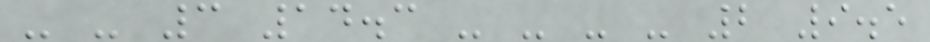- - 3 14.3 - - - - 2 9.5
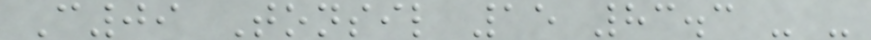C09 Tonsil 15 83.3 - -
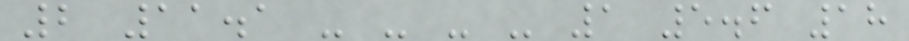2 11.1 - - - - 1 5.6 18
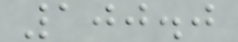100.0
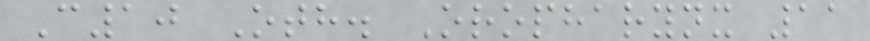C10 Oth. Oropharynx 11
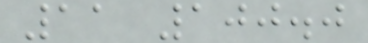11 100.0
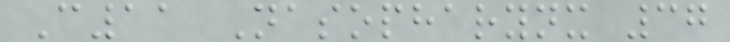C11 Nasopharynx 37
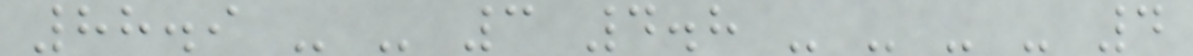88.9 - - 3 4.8 - - - - 4
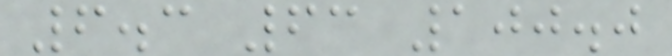6.3 63 100.0
